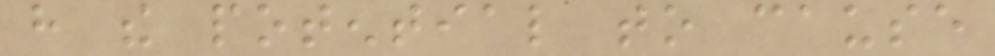have the potential to cause
